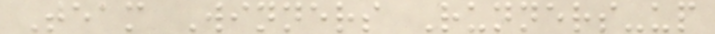Team Winners Runners-up
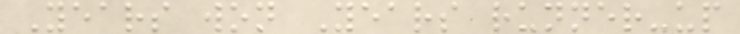Years won Years runner-up
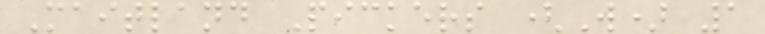Maitland Pickers (W) 1
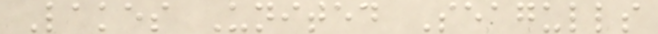Lakes United Seagulls
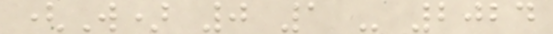(W) 0 1 - 2024
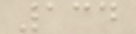134
